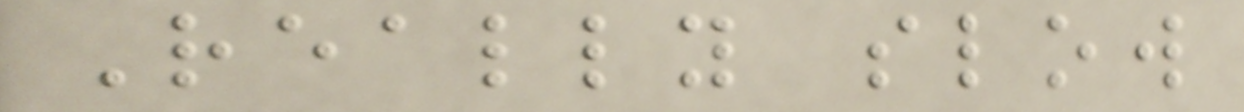Really slow
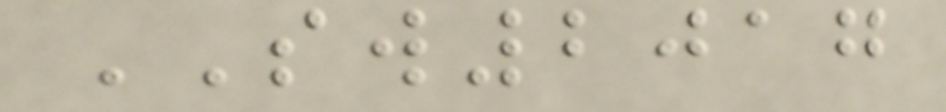SW2017
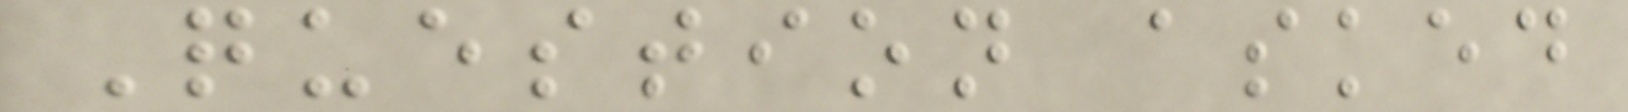Question asked
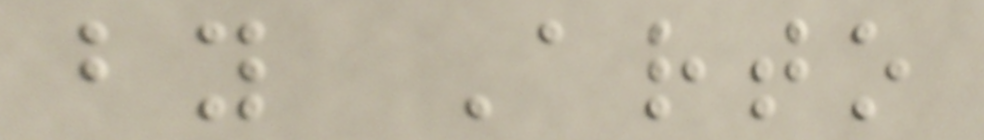by Arto
